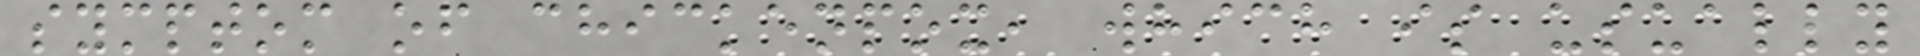symptom of chickenpox, which is usually
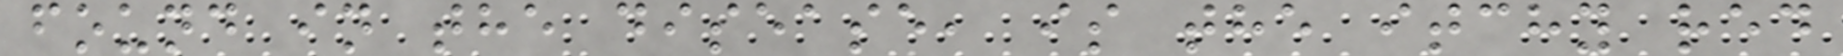found in the disease, is the itchy red
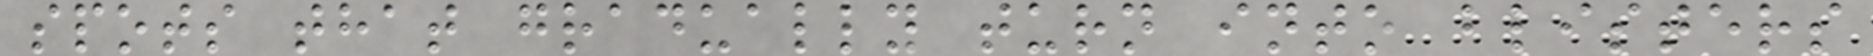spots that gradually turn into blisters
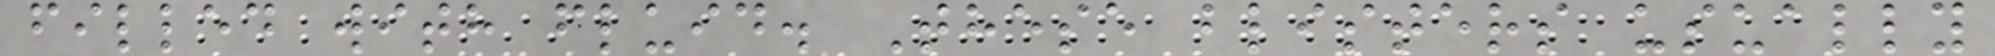filled with fluid. These blisters usually
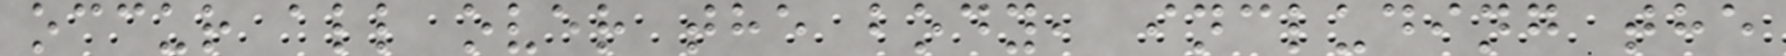occur all over the body, including the
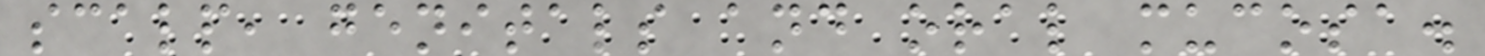scalp, genitals and oral mucosa.
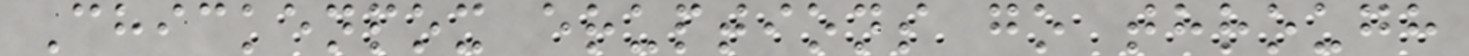Chickenpox eruptions go through
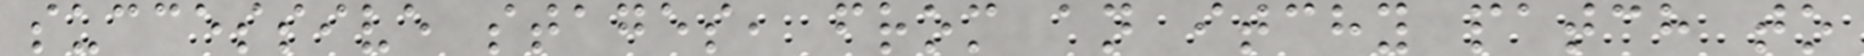successive stages, from an itchy patch to
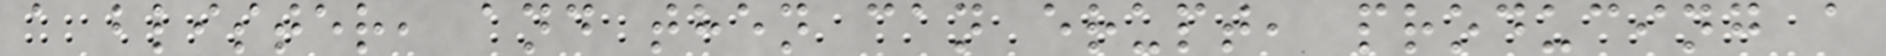a blister, and then can erupt, producing a
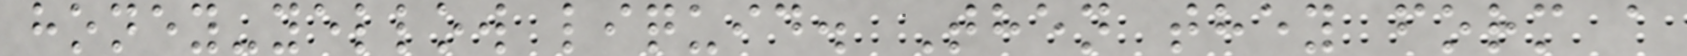honey-yellow liquid. Then they form a
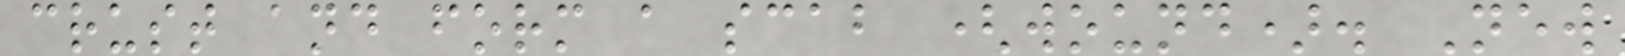crust and form a scab (wound). New
